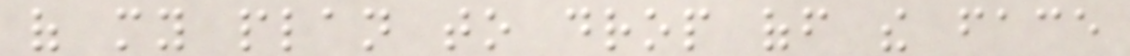of my plan to drop off the face
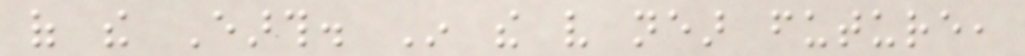of the Earth. In the very near future,
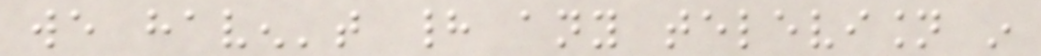we haven't had any television in
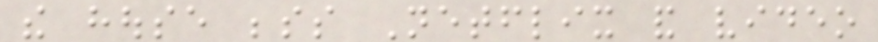the house besides Netflix and video
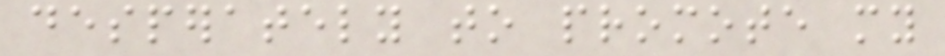desperately to promote my
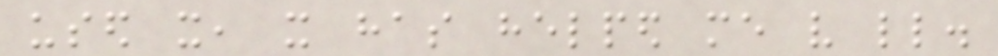used it, it has helped me very little.
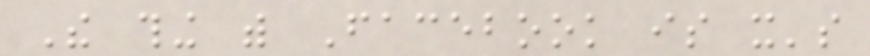The thing with Facebook is it's
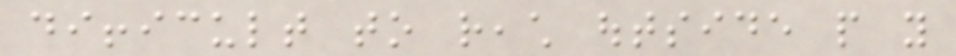difficult to reach outside people you
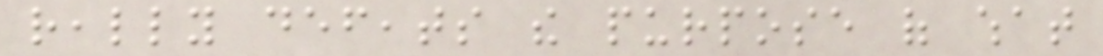really defeats the purpose of what
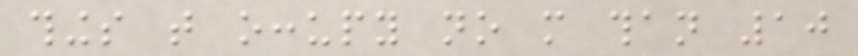things that occupy no more than 10
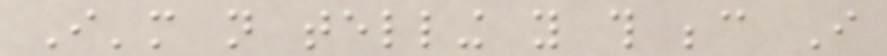I'm not telling you this because I
